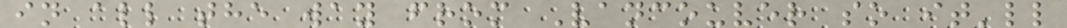in all the way from Vancouver so it'll
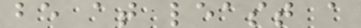be at least a
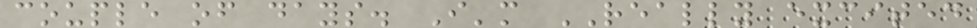couple of days. I'm REALLY excited
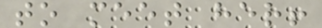to meet her!
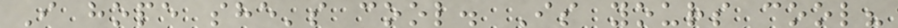I hope she's cool. Is yours cool?
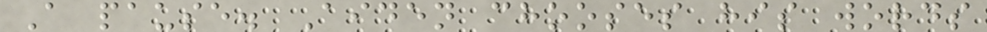A pause. Aiden chooses his words
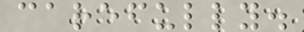carefully.
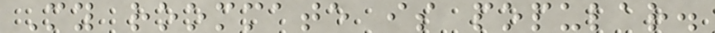My roommate is popular.
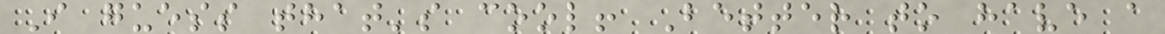I guess that's cool! Better to have a
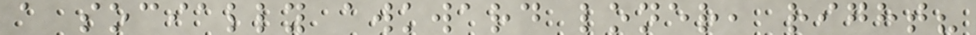a socially awkward loner, right?
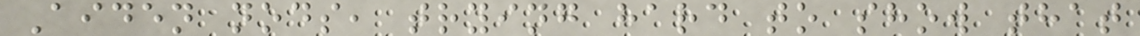Aiden nods, trying hard to show that
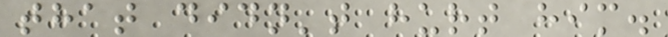that didn't hurt him.
